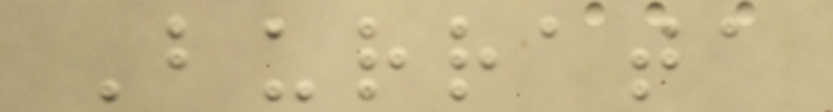Burrata
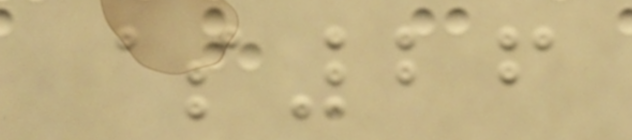$26
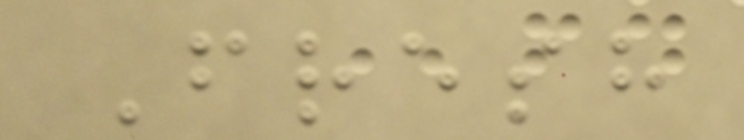Fresh
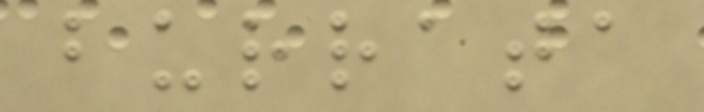burrata
